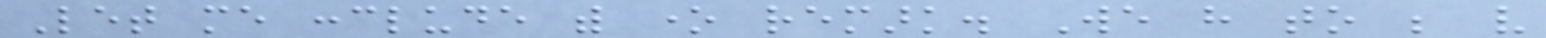Let me conclude with one remark. We have to be very
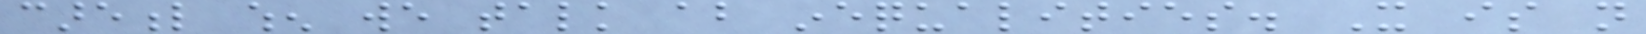careful when we talk about inequalities. It is not
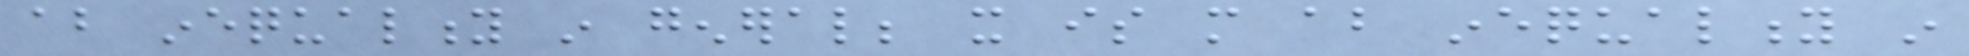about inequality in general; it is more about inequality in
